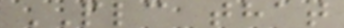PLC that
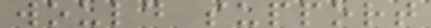would support
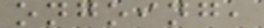ongoing,
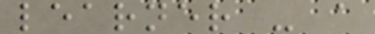learner - a
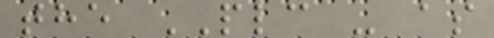the PLC - as
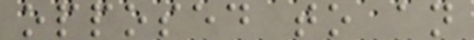opposed to an
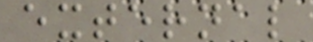external
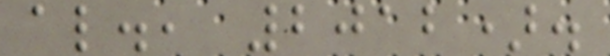al., 2012).
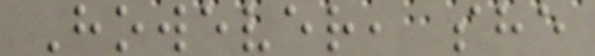However, she
